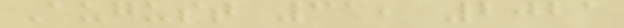August 31, 2021
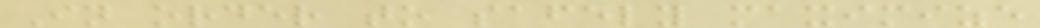In order to safely maximize
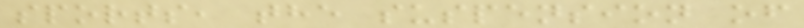sports, the suspension of
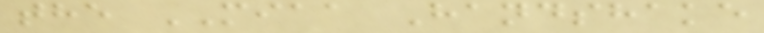the MIAA Handshake
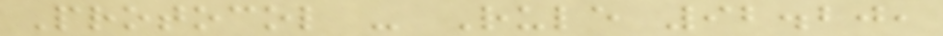Protocol - Rule 92.20,
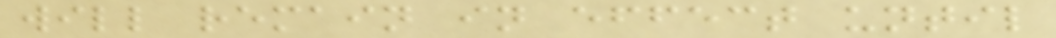will remain in effect until
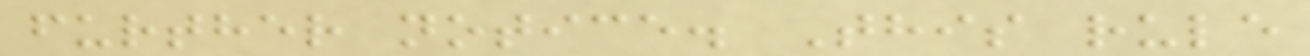further notice. This rule
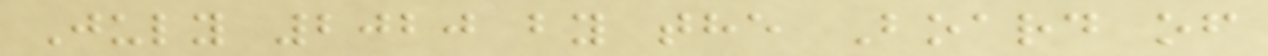July 2020 by the Board of
